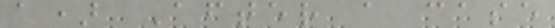a) After a case
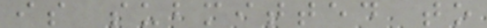is submitted to
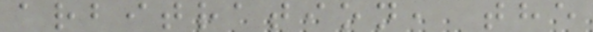arbitration, the
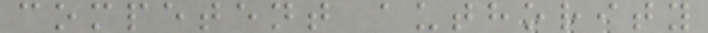competent authority
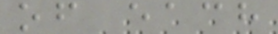of each
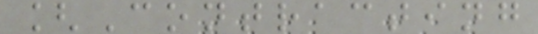[Contracting
